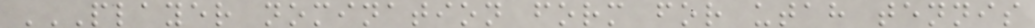PLAYER NOMINATION FORM FOR UTAH TENNIS
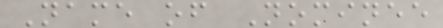Name of Nominee
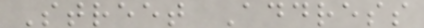Street Address
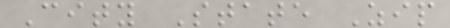City State Zip
